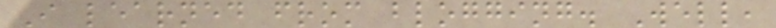I learned from blogging. Well,
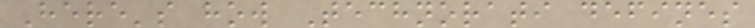Here's how Technorati defines
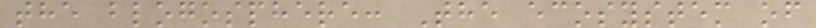the blogosphere: The ecosystem of
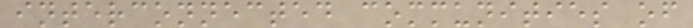interconnected communities of
